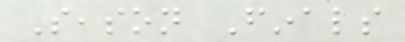Season Finals
